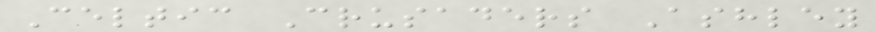Celtic Crusaders Ashley
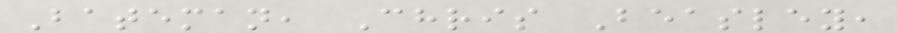Bateman, Chris Beasley,
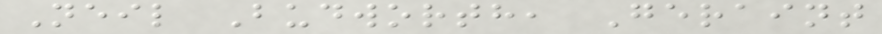Neil Budworth, Geraint
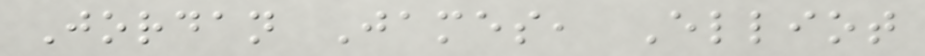Jordan James, Elliot
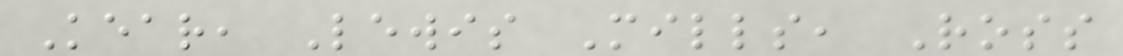Kear, Lewis Mills, Ross
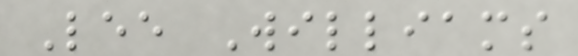Lee Williams
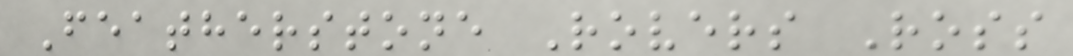Featherstone Rovers Ross
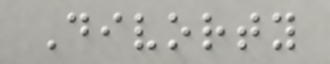Divorty
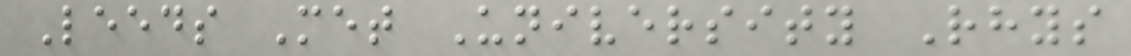Leeds Met University Rhys
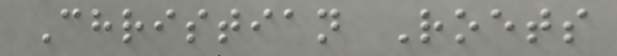Christian Roets
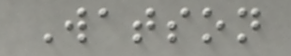Watson
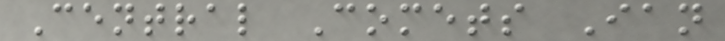Central Comets Ian
